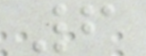6
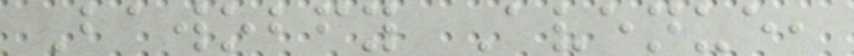Bawobfy Avenue,
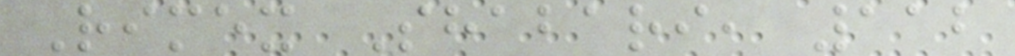Rimex Shabari, 112
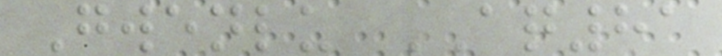Gwenlu AQ81
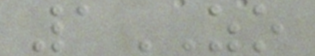1ZO
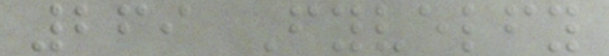269 Fyvelfy
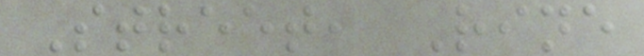Street, Rine
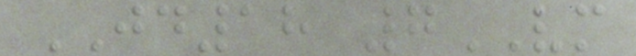JD18 7VM
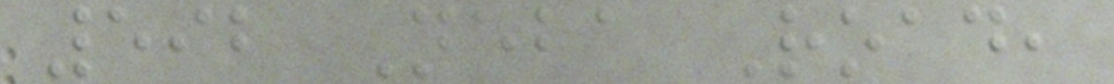592 Neba Road,
